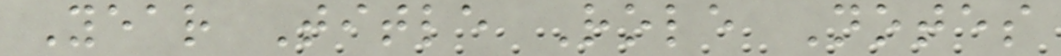Year Title Role Notes
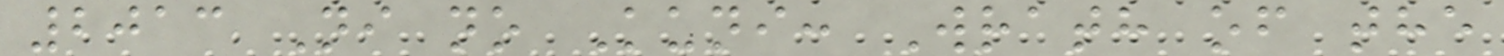2013 Ni no Kuni: Wrath of the
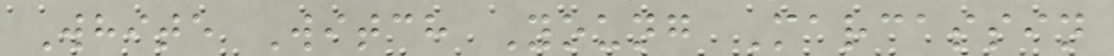White Witch Young Marcassin
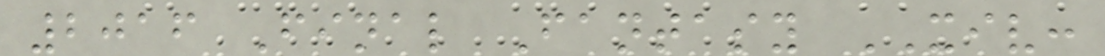2016 Final Fantasy XIV:
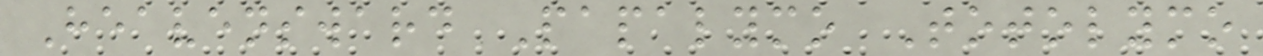Heavensward Papalymo Totolymo
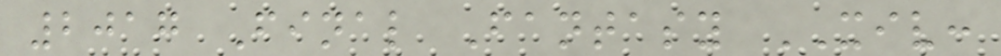2017 Final Fantasy XIV:
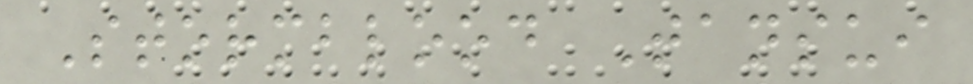Stormblood Tansui
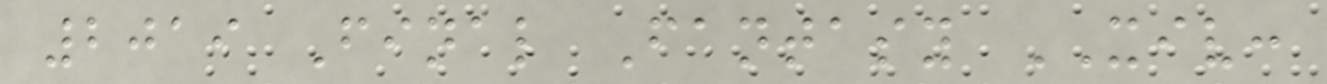2019 Final Fantasy XIV:
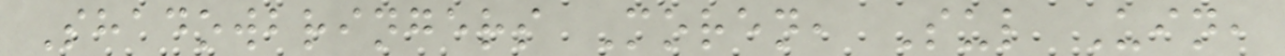Shadowbringers Moren, Sul Uin,
